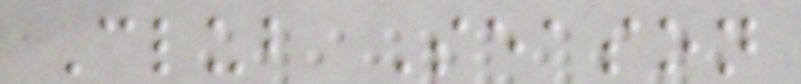Club Season
